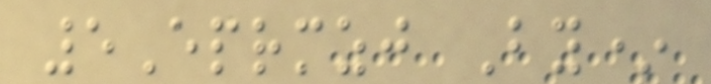5Eprmzj By*
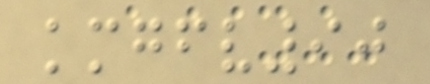kmgfv90
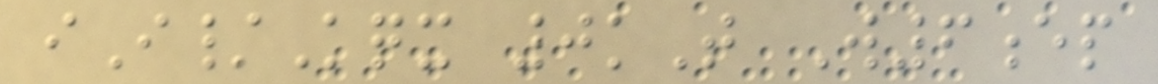iI/Kqx 0kT W6ep
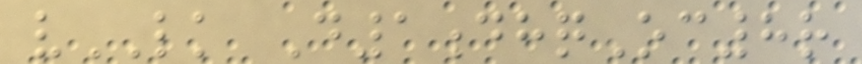vLK D1dhqOc8r
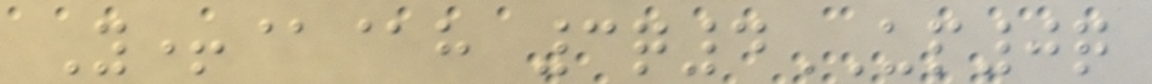Y+@@h 3q4UP0q
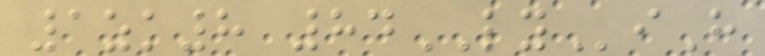1zk8 84LYiH
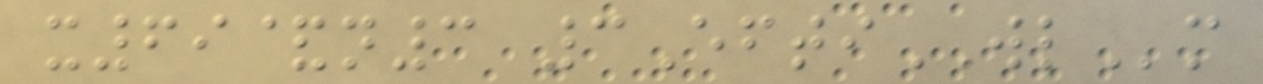x69&n3 3EftiWLm
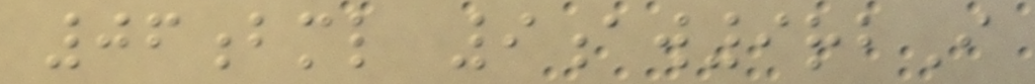06bml 9aw9rbI
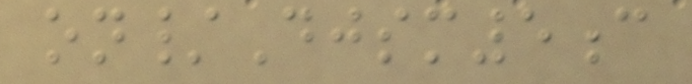on/Djsm5c
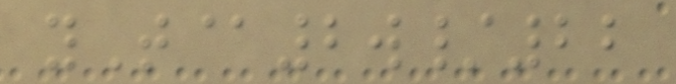yT@2w/22
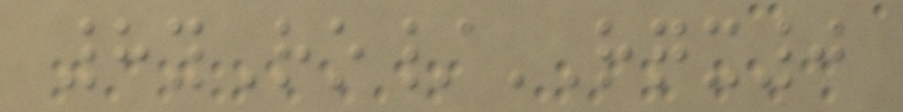8yRo/RQX0
